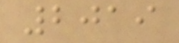2019
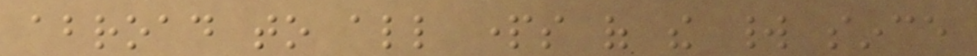abroad to all parts of the world since
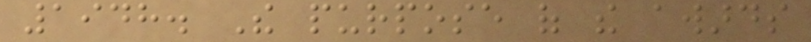1948. The purpose of the awards
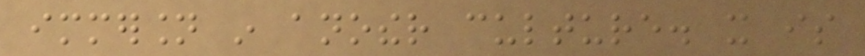immersion in another culture. it is
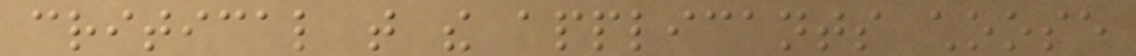critical that the applicants choose
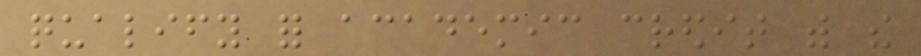qualify for academic credit with the
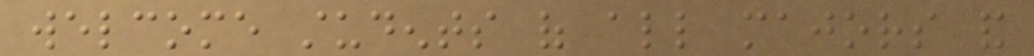welcome students of all majors and
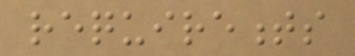requirements
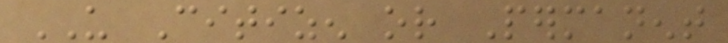US Citizen or Permanent
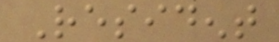Resident
